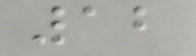12
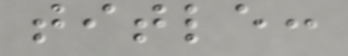title:
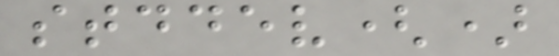stddev()
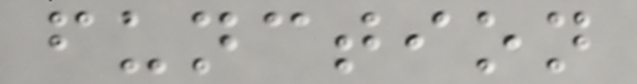function
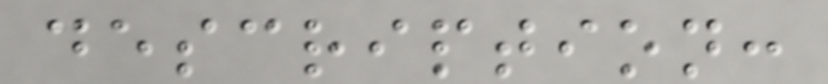description:
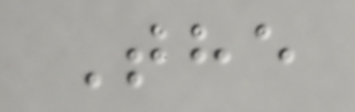The
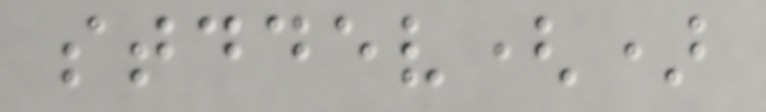stddev()
